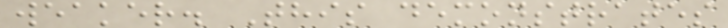weaker. This demonstrates
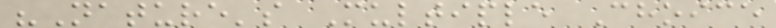"Nature's Multiple Choice
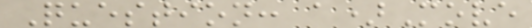Question: a)Move
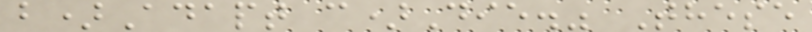b)Adapt c)Die." These
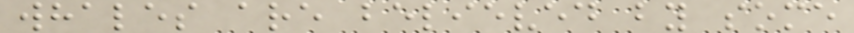whales are believed by some
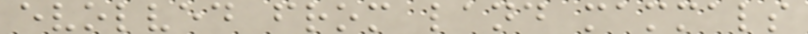evolved from land mammals
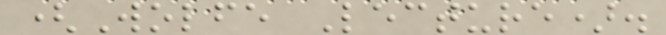(Wolfe Lecture).
